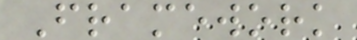Framework
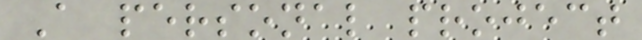A personal project
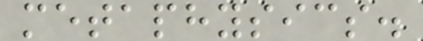metaphysics.
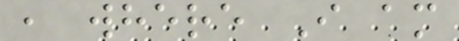, where I am
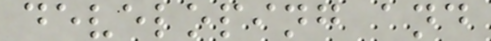developing and
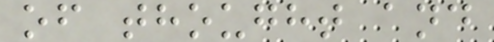of thought and
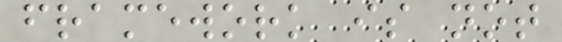framework is not
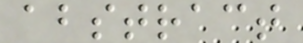abstract
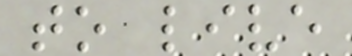to live
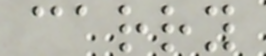carry
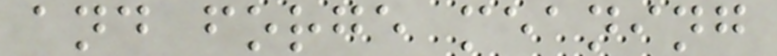and forge meaning
